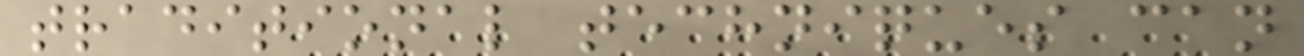traditional techniques can
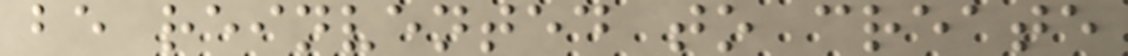be reinvented to create
